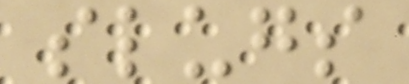slugs
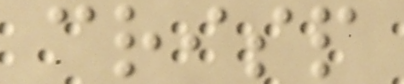crisp
